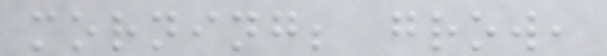morning; grow,
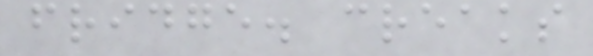fridge. creaks
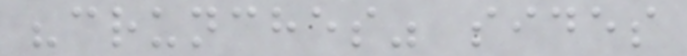"crunches" sides
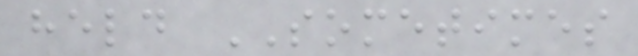held SOMETIMES
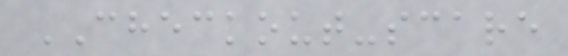CHECKOUT-scare
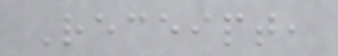Receipt,
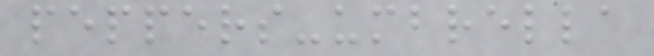peppers-umbrella
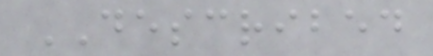DESCRIBED
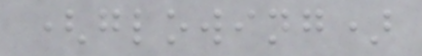(glowing)
